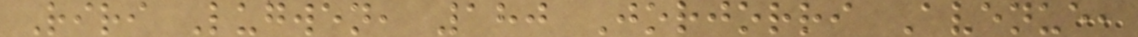Riri Lugwen, 180 Jorjorri Avenue,
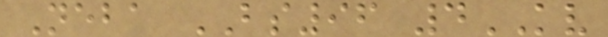Neba BS96 4KV
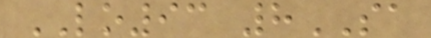LO93 8SA
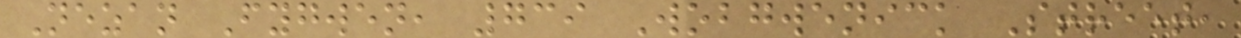Nezan Fygwen, 739 Wobgwenick Street,
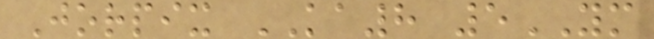Jorpix KA8 5YM
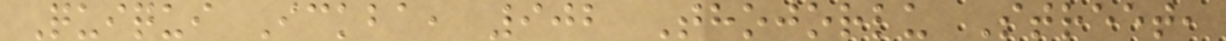Quiqui Ickba, 902 Thojorlu Street,
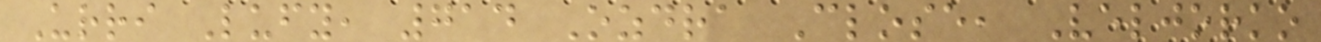Urri Lufy, 714 Ozdra Close, Veljorko
